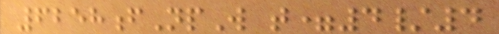6258fNpW t=4/4
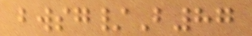bwsg/B87
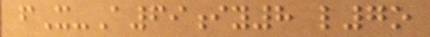fX-A69iy8 l7o
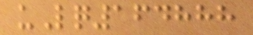uLq164888
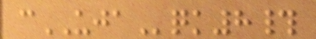cUJAqk8#
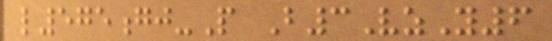l575gj-P B3VzY6
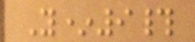Y*9#
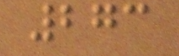273
